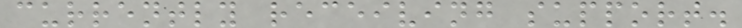currently receiving support.
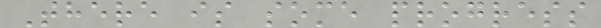There is some progress
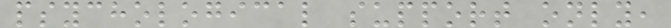psychological support only,
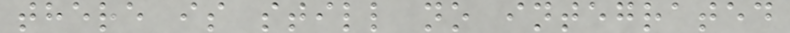there is still no integrated
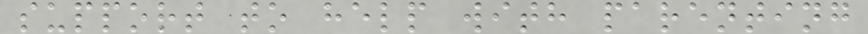support to help with parenting
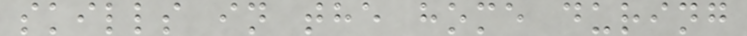skills in the home during
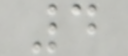4
